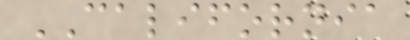CALIFORNIA
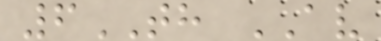6TH AV
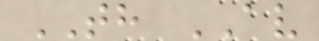TH AV
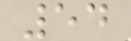54
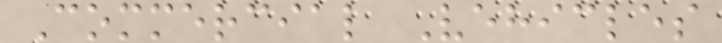Commercial Vehicles
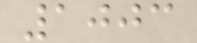1003
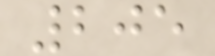205
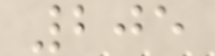205
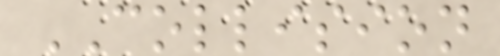COLLISION
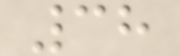38
